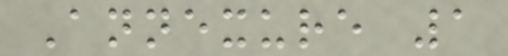Annexure 1
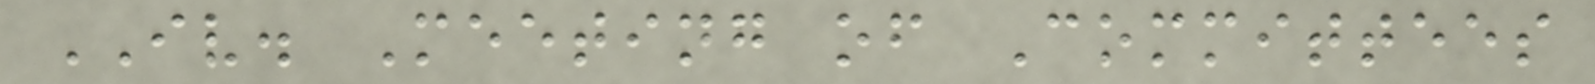IV. Meeting of Committees
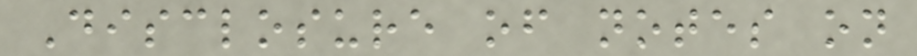Disclosure of notes on
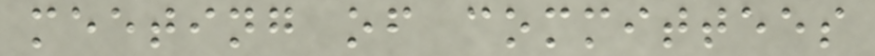meeting of committees
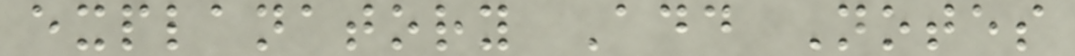explanatory Add Notes
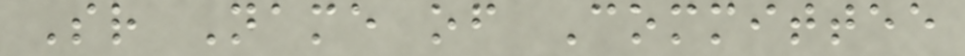Sr Name of Committee
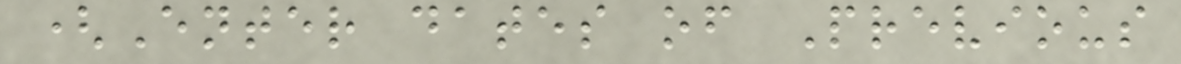(Enter dates of Previous
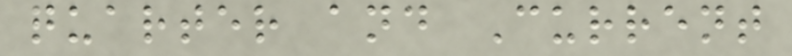quarter and Current
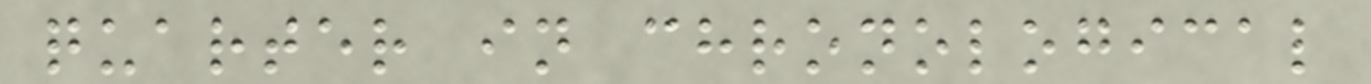quarter in chronological
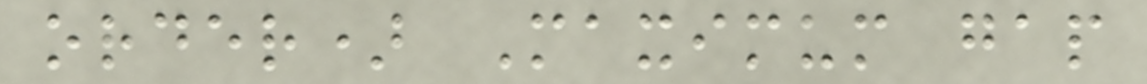order) Maximum gap
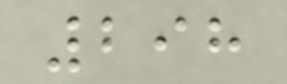298
